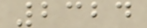2324
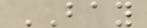BAY
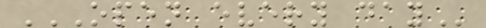OPEN EVERY DAY
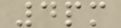4pm
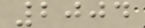2004
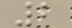2
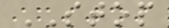STOP
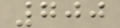700
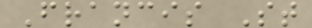Francis St
